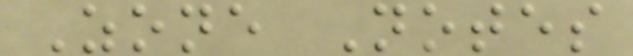Zone Notes
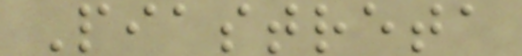Piastreta
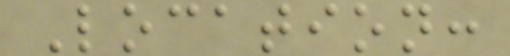Location:
